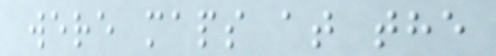were maps at the
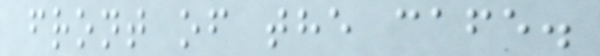front of the cafe.
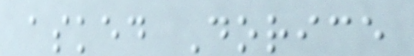asked Dorice
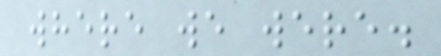where we were.
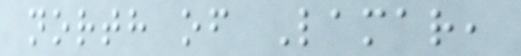north of Lamar,
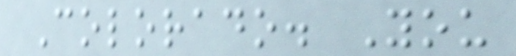Colorado. You
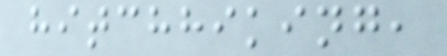hitchhiking,
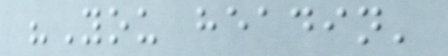"You headin'
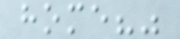home?"
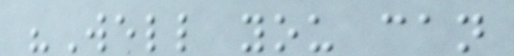"Well you can
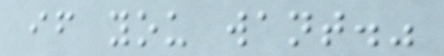if you want."
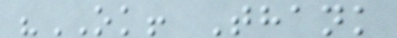"OK! Thank
